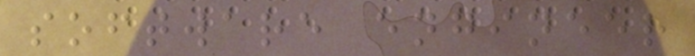software engineer
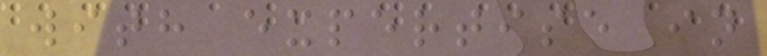with expertise in
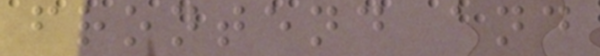frontend and
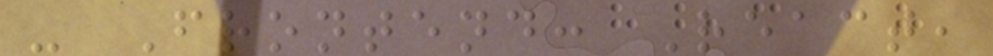- Frontend: React,
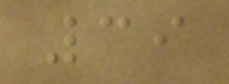39
